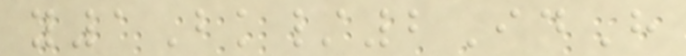y1Bk/2IdH
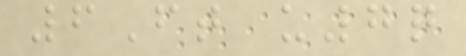6Ft u7q
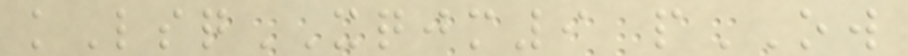kLsqXQJM9 pOW
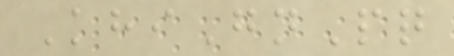KhiGnPq
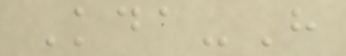Kda-H
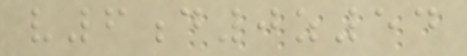v6d0z54
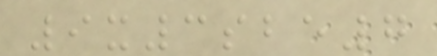9x3sbe7
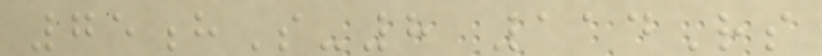75hS-8 114Rs
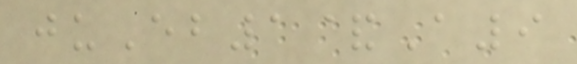juEb1&A9
